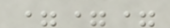===
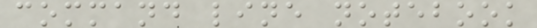command line notebook
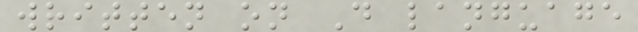written on D language
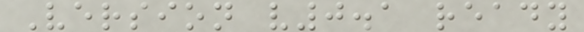Version v0.1 ready
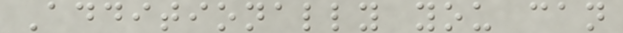Additionally you can
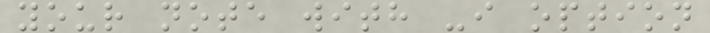your note with -i option
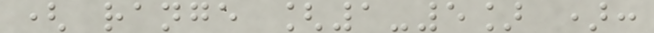( range [1-5] ):
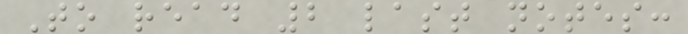To read 2 last notes:
